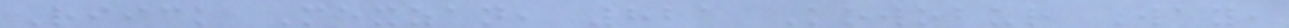Riick Mexzan, 821 Kowobur Way,
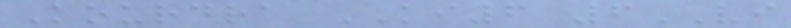Kourdra KI6 6VI
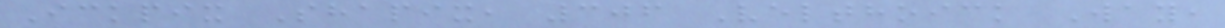Ickpix Shapix, 306 Velthoick Way,
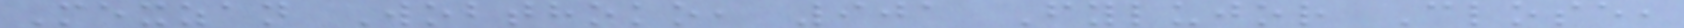Mexzan Wobthoko, 901 Fylujor Close,
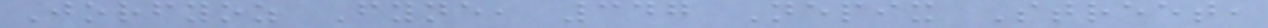Jorfyoz Fyne, 347 Nepix Street,
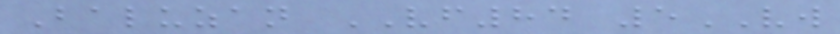Baluzan VF84 5VW
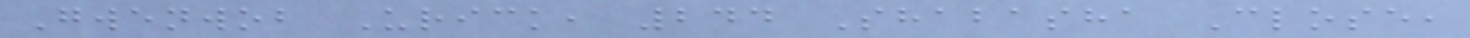Gwenwob Urick, 244 Shabasha Close,
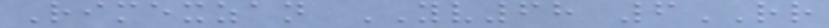Rimexzan YV68 6RR
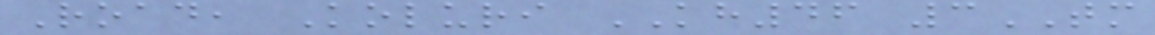Road, Koluri KH46 3TM
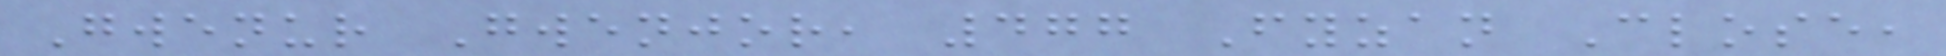Gwenur Gwenjor, 477 Fyzan Close,
